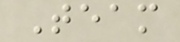Team
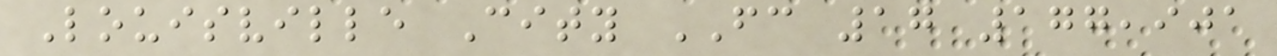Louisville City FC 17 177,901
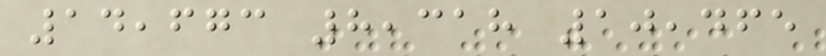14,673 8,318 10,465
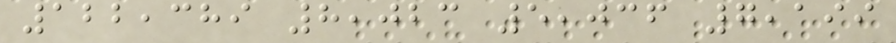122,389 8,023 5,036 7,199
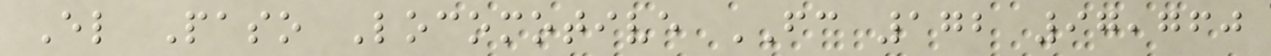El Paso Locomotive FC 172 97,760
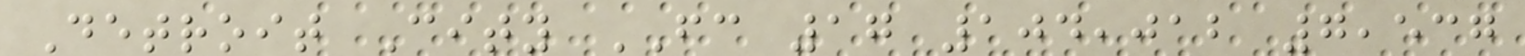Detroit City FC 17 104,012 7,537
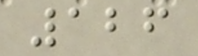126
